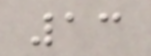13
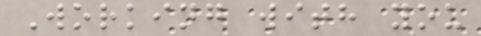Working with you
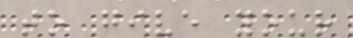to give your
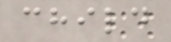child
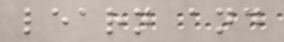learn and
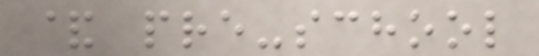& pre-school
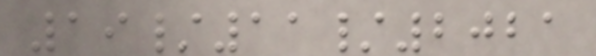19/11/2021
